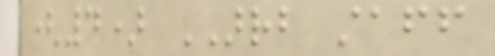(4) ARRB staff
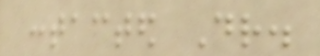contacted Dr.
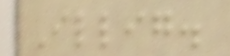Illig.
